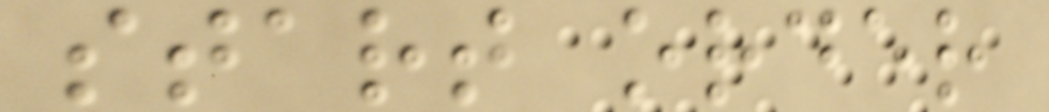start order
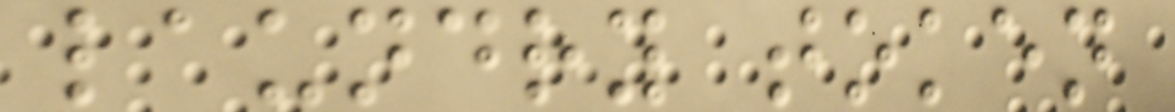laundry token
